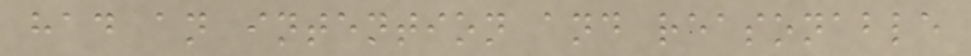had an intention and reasonable
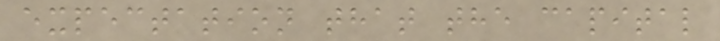expectation that the capital
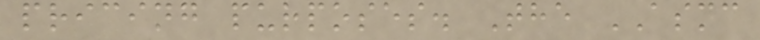pricing purposes. The ASMC
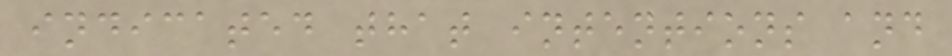indicated that intentions and
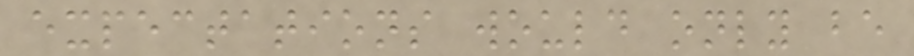expectations would only be
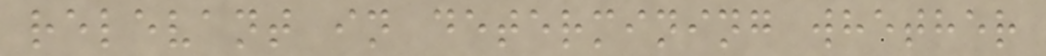relevant in determining whether
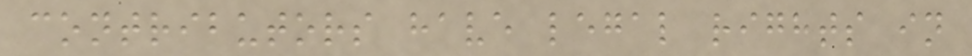contributors have legal rights in
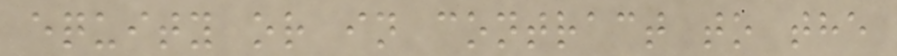equity or in contract to the
